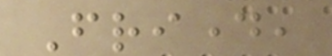Friday,
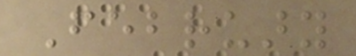February
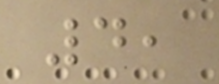4,
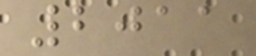2011
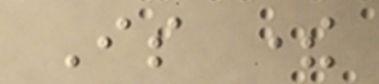Is there
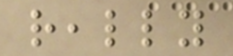really
